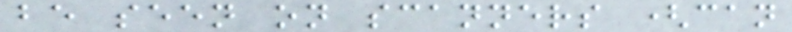be seen on scanners (can
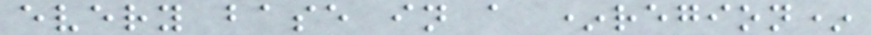every base in a *region*
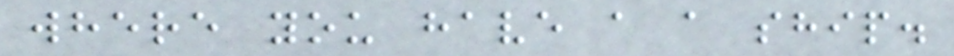where you have a a ship.
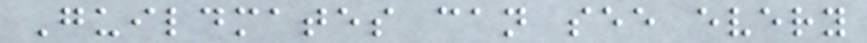Guildmates can see every
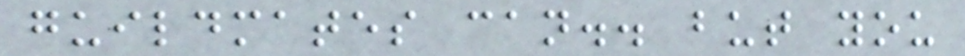guildmates can.. but you
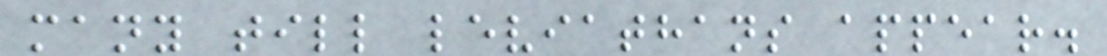many till leviathans appear.
